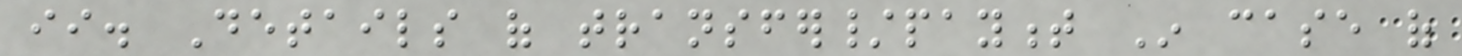ii. Details of transfer/payment In case of
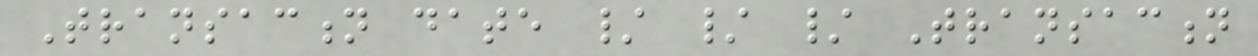Transaction date / / / Transaction
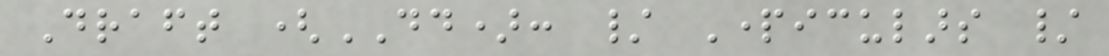Draft (DD): / Particulars /
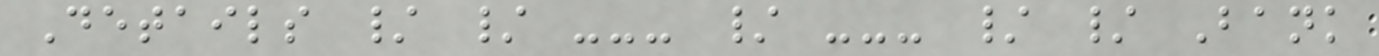Details / / --- / --- / / Bank
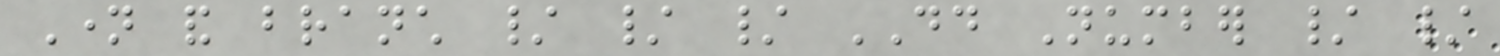Name and branch / / / DD Number / /
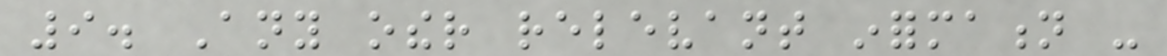9. Any other relevant information -
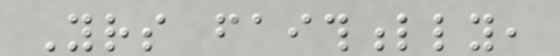Yours faithfully,
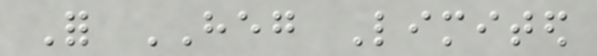For HEG Limited
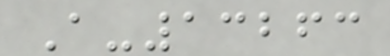A-13263
